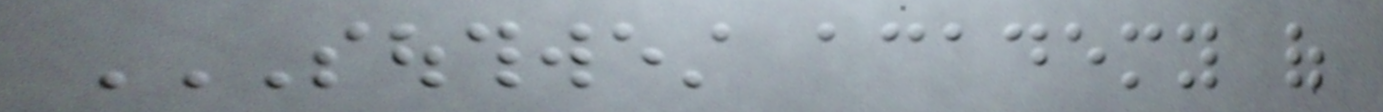SOUTHWEST ACADEMY OF
